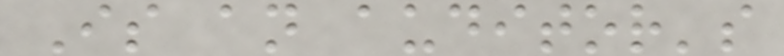Is an auditor's
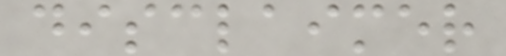disclaimer
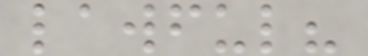lawful?
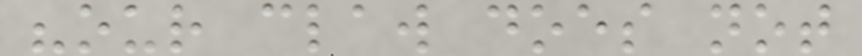"our claw does not
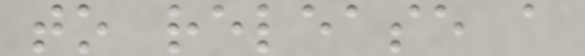to release a
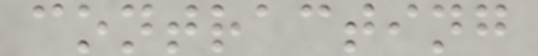contracting
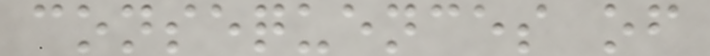consequences of
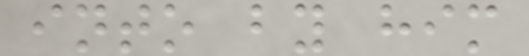into by him
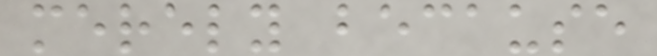merely because
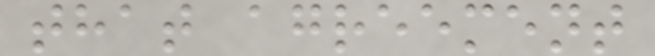that agreement
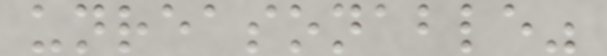unreasonable"
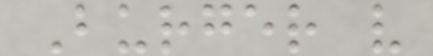Burger v
